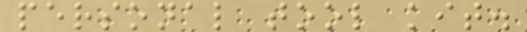personal tool kit.
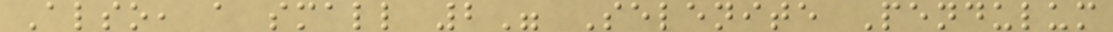Also, a small 2" Selenite Pendulum
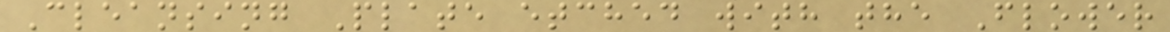Cleansing Plate etched with the Flower
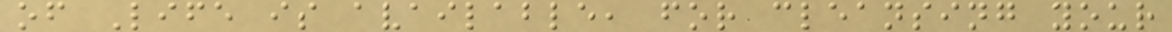of Life is available, for cleansing your
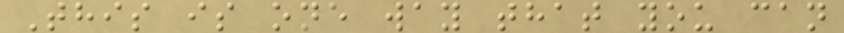This is one way that you can
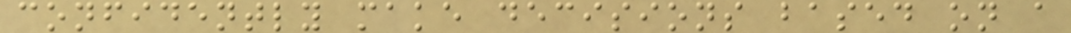confidently make decisions based on a
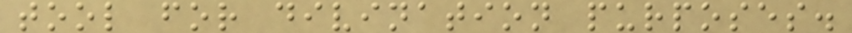tool for divination purposes.
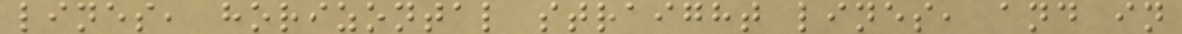lines, horizontal straight lines, and in
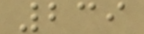239
